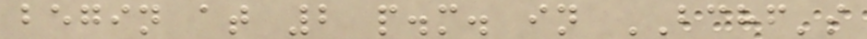begin at 2 p.m. in BCHF's
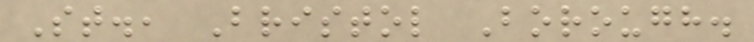St., Bristol Borough.
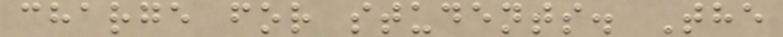charge for students. The
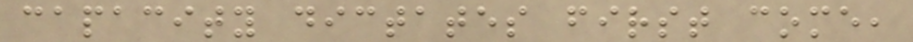capacity dictates first come,
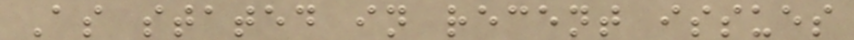As stated in recent issues
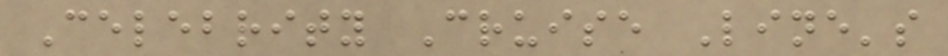Celebrity Cruise Line's
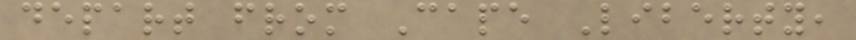depart from Cape Liberty,
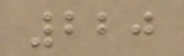220
